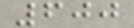600
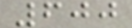600
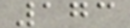173
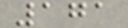171
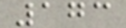173
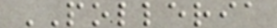POLLERIA
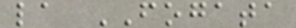la FOGATA
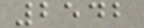2542
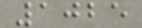1025
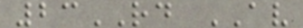23RD AV
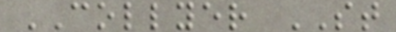COLLYER ST
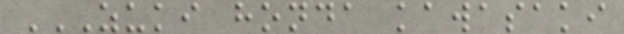ZUKI HONDA KAWASAKI
